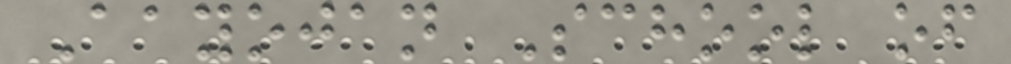Aayojan School of
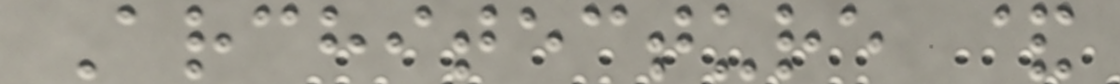Architecture &
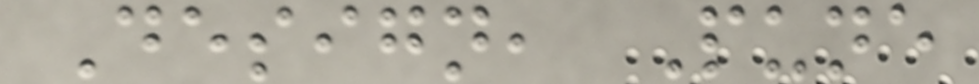Design, Pune
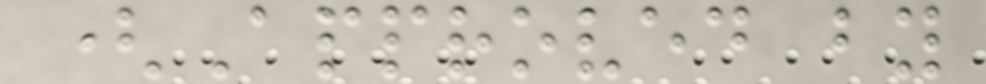(Approved by
